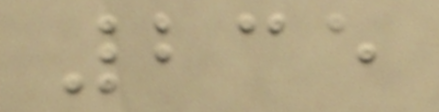235
